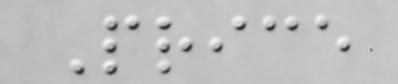Price
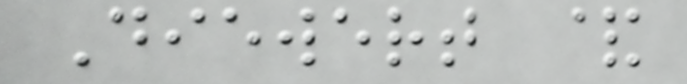Diewert &
